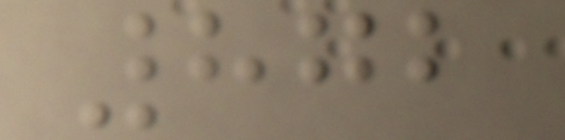872
